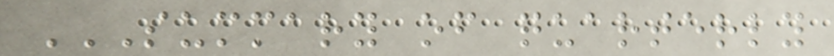SUMMARY OF QUARTERLY
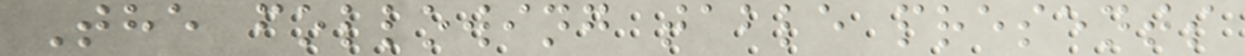The following table presents
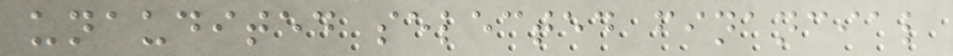unaudited selected financial
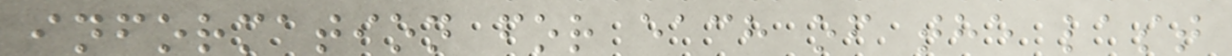information for each of the last
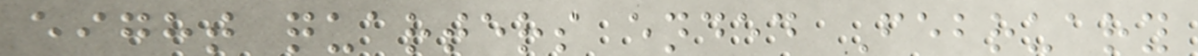eight quarters ended February
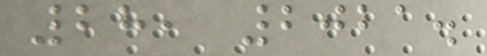28, 2021.
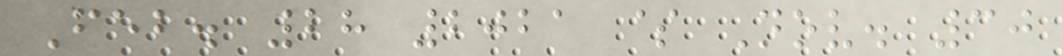Feb. 28 2021 $ Nov. 30
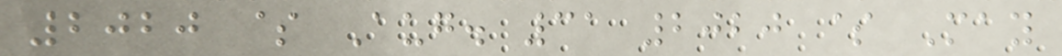2020 $ Aug. 31 2020 $ May
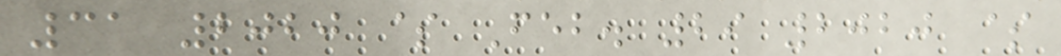31 2020 $ Feb. 29 2020 $
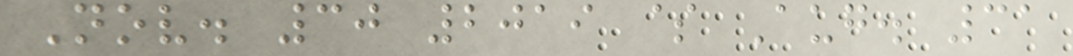Nov. 30 2019 $ Aug. 31
